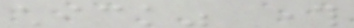chick" through
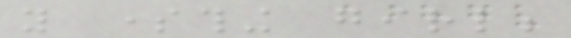you something girl;
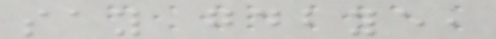say goodbye,
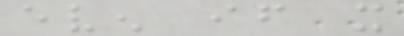even if it
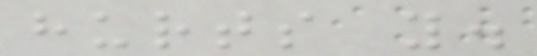hurts you.
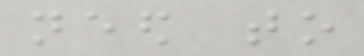need to
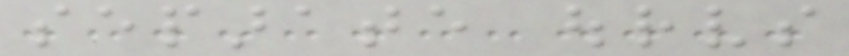separate ourselves
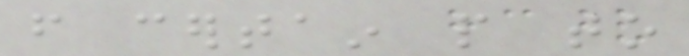from certain people to
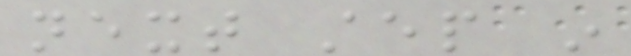next step in
